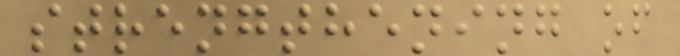strengthening of
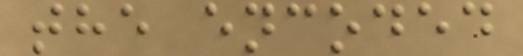the encoded
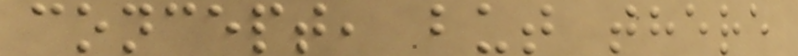concept, but there
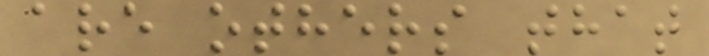are others that
